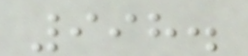998.
